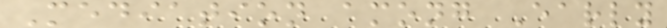Mediation among Early
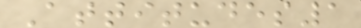Attitudes1
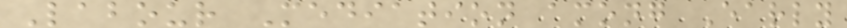Labour Mediation among Early
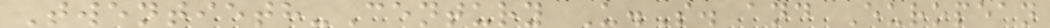Twentieth-Century U.S. and European
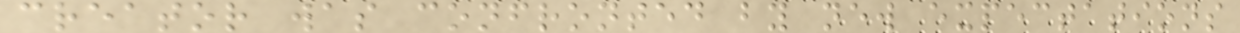creator was confronted by new expectations
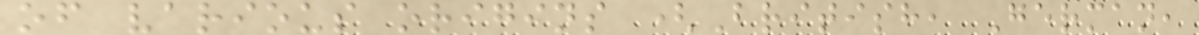of various origins (British, German,
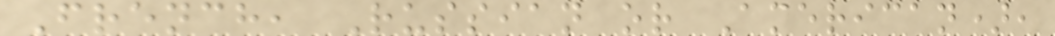French, Russian or American),
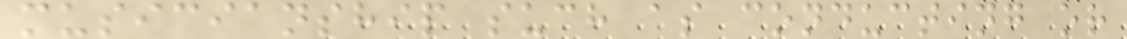musicianship such as conducting or
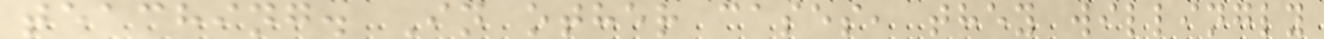teaching. In other cases, they willingly
